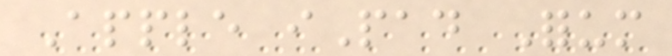Apple iPad Forum
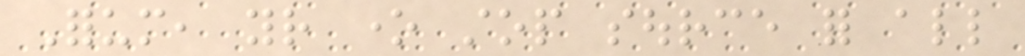Forum, your one stop source for all
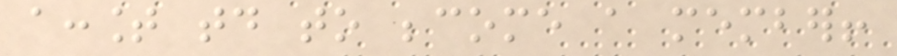account today to become a member!
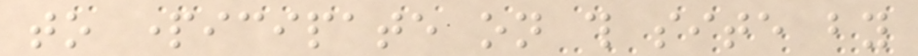to participate on this site by
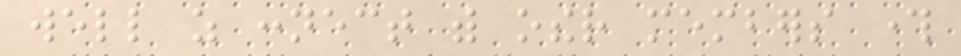well as connect with other members through
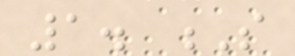1. S
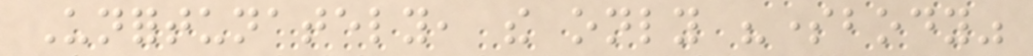Unfortunately, the only "somebody"
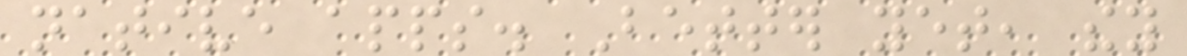native apps. Better yet, they
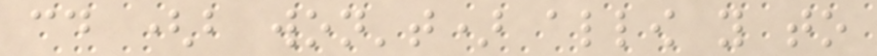could (but won't) allow you to
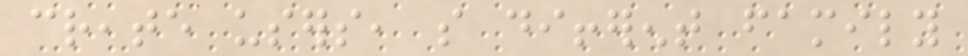create users, so different family
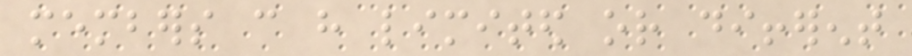members can have limited or different
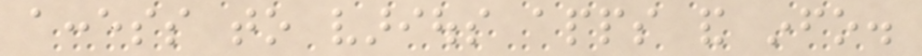access to various apps and info.
